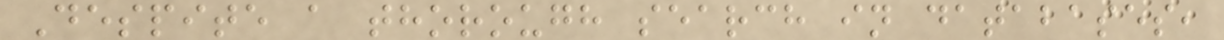Despite a thorough search in databases,
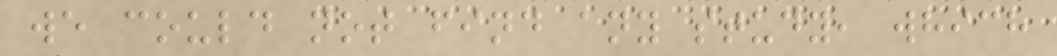we could not find any study, which
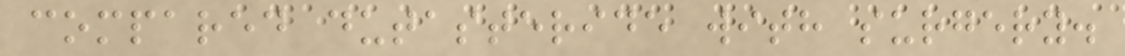compared dutasteride with surgery.
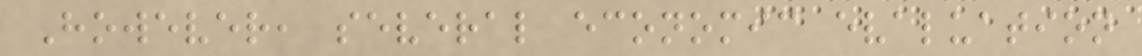However, several economic evaluation
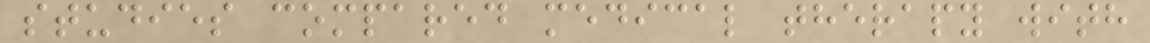studies compared medical therapy with
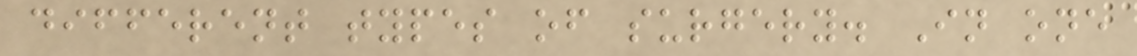different types of surgery. In one
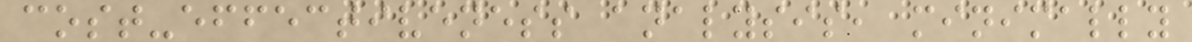cost-effectiveness analysis, minimally
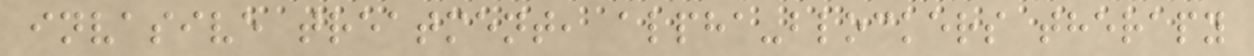invasive treatment, alpha-blockers therapy
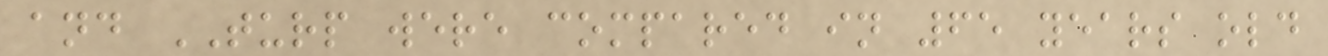and TURP were compared in 65 years old
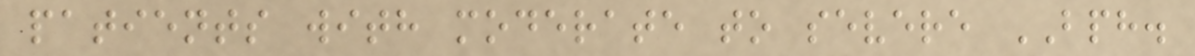patients with moderate to severe BPH.
